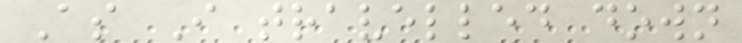As I travelled down
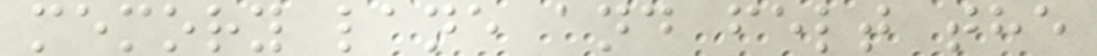memory lane and felt the
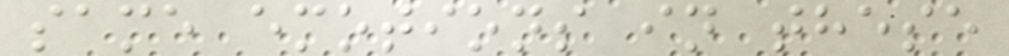same emotions in these
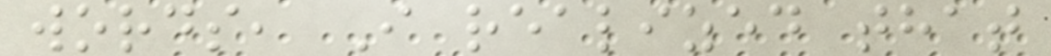words, I realized that
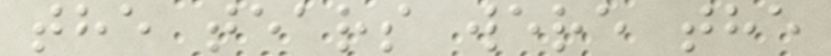the tears were the
